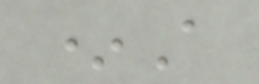*A
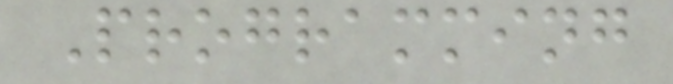Programming
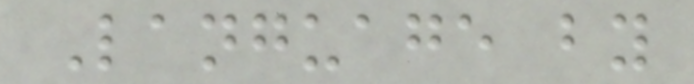Language by
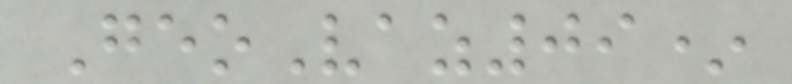GeoVaz09*
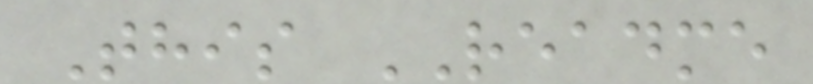This README
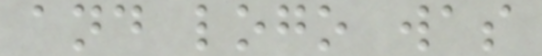and logo was
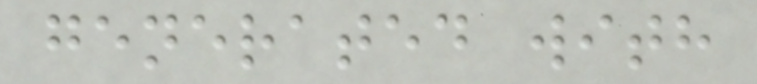generated with
